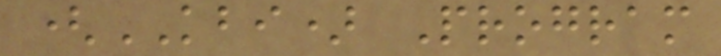(KBI) Program
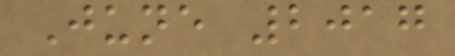June 2017
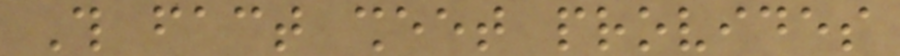This fact sheet provides
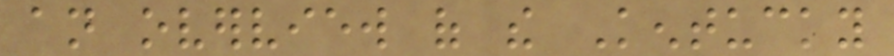an overview of the Kentucky
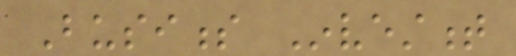Business Investment
